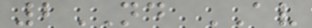2ND AV
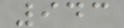943
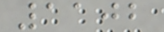1102
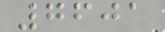7601
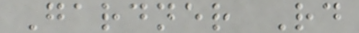Gardner Rd
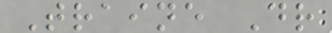Traine Dr
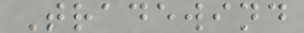Tradewind
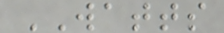WATTS
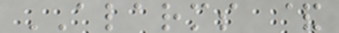ALARMS &
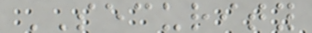SECURITY
